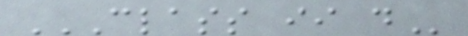CLASS II D
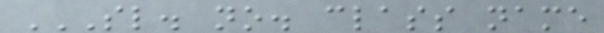SL. NO. CLASS NAME
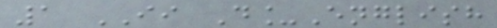1 II D_English
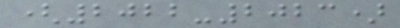(2022-2023)
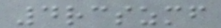4rcszmf
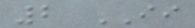2 II
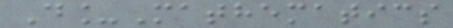D_Mathematics
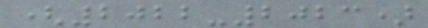(2022-2023)
